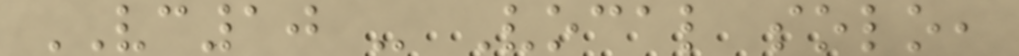VC10 - Vocal solo,
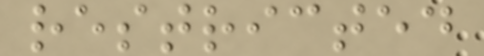restricted
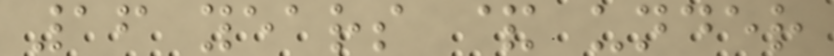16 years & under
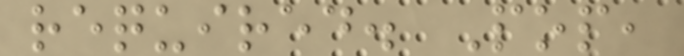required. Pop,
